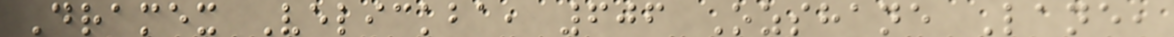Dramex Velickba, 606 Ozshane Lane,
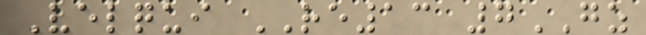Velqui RE13 7GZ
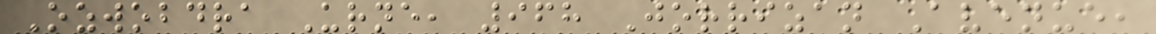Ozwobdra Urne, 968 Jorrizan Avenue,
